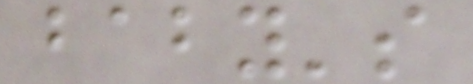baby's
